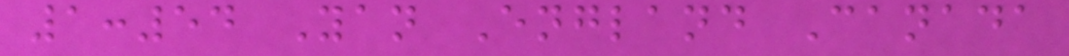1:54 Yan England Canada
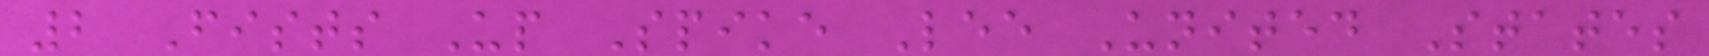2 Fists Up Spike Lee United States
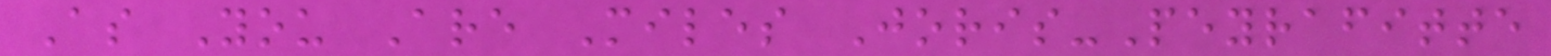As You Are Miles Joris-Peyrafitte
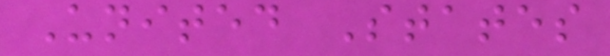United States
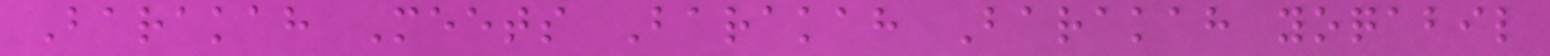Barakah Meets Barakah Barakah yoqabil
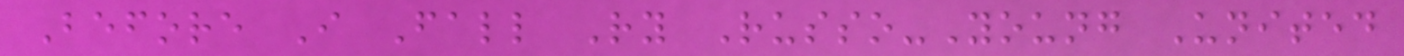Before I Fall Ry Russo-Young United
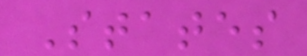States
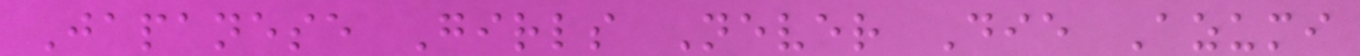Japanese Girls Never Die Azumi
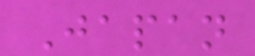Japan
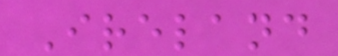Ireland
